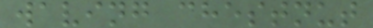waving chestnut
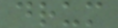drum
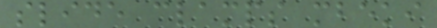slide clamps mbeki
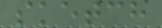sketch
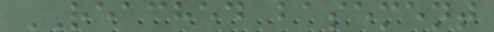REACHED basement
